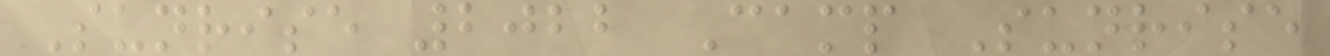Sunrise 2022 Camp Sunrise
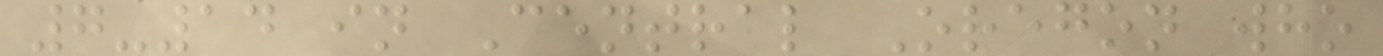7-14 in Central Oregon who
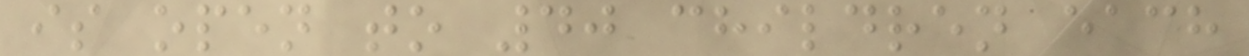is open to 40 children each
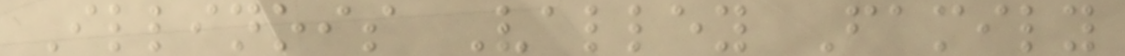Illinois Valley Family
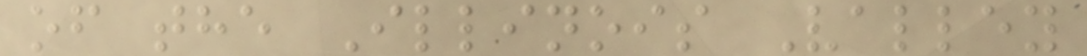of the Illinois Valley
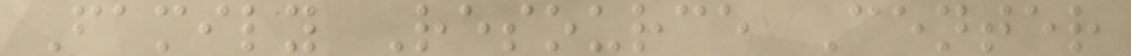Family Resource Center
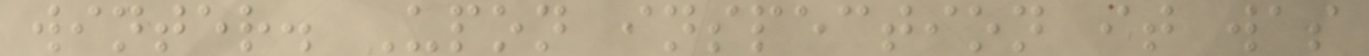winter. Upon inspection it was
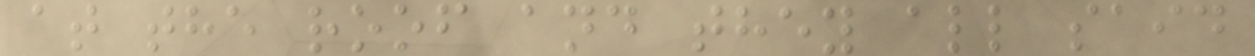at the roof and they all said
